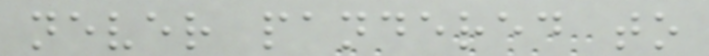never pandered to
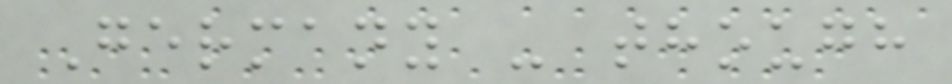Germany - though
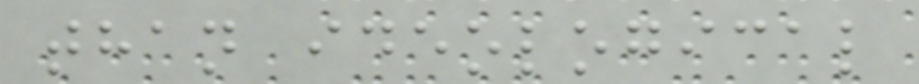than ideological
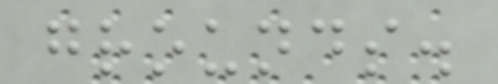grounds.
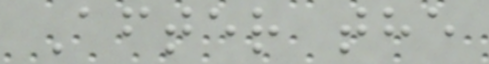After the
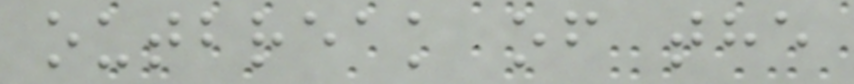outbreak of the
